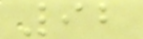92
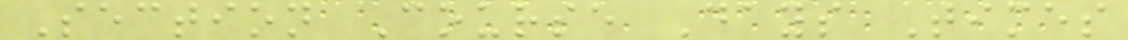Section Course Days Times
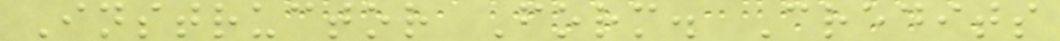Instructor Form. Credits
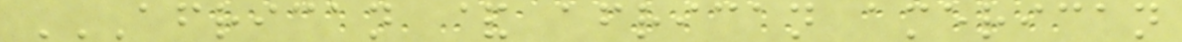AFRICAN & AFRICAN AMERICAN
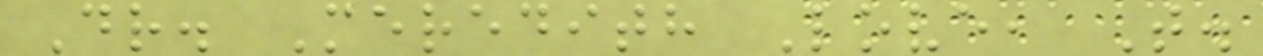Dr. Meredith Love, T.
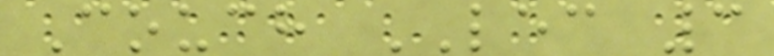Couch LEC 3
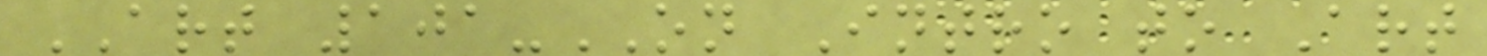ART 101-ON Intro to Art
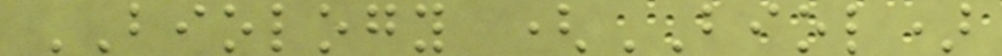BIOLOGY (BIOL)
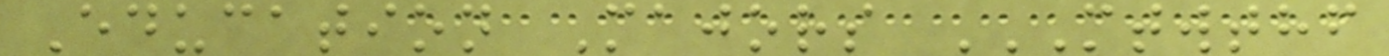Education Majors MTWTHF
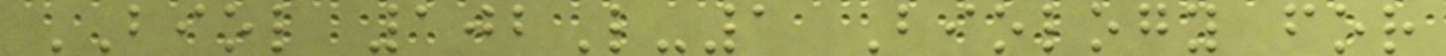BIOL 102L-1 Biology for
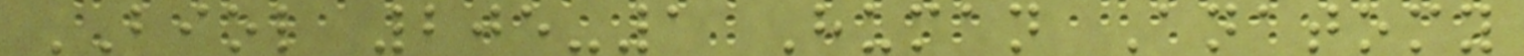BIOL 205-1 Human Anatomy
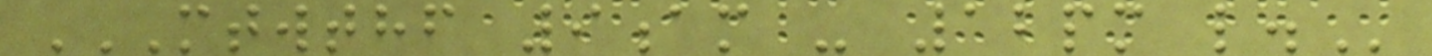MTWTHF 9AM - 12PM L.
